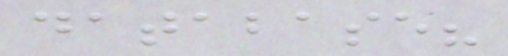database?
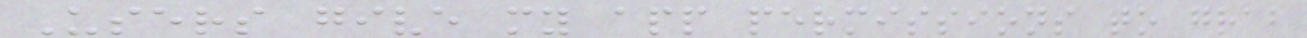Users give my app permissions to grab
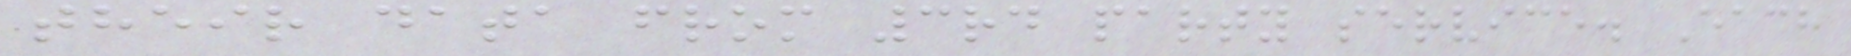their data from 3rd party service. Each
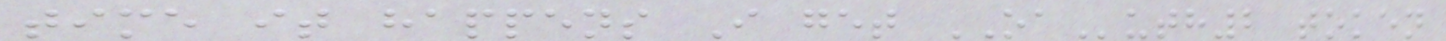time it happens I get OAuth2 token
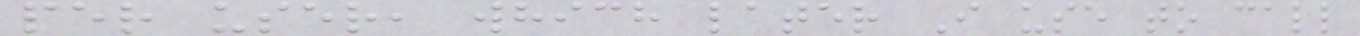per user, which later I use to call
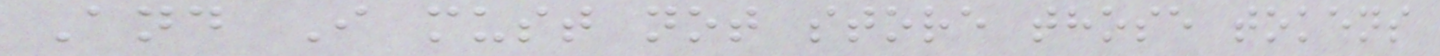And I must not store those tokens
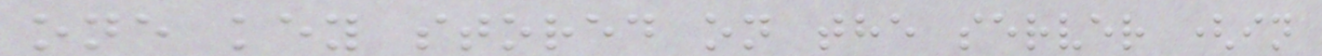one key stored on the server (in
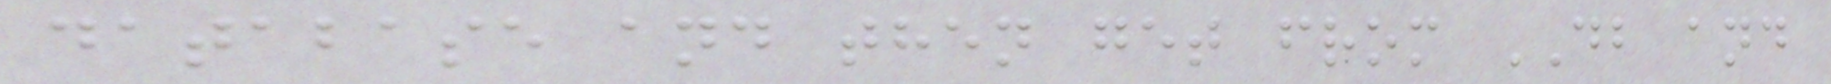database and then get from DB and
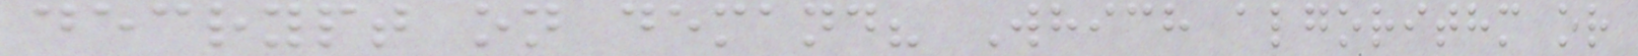decrypt on demand? Which algorithm or
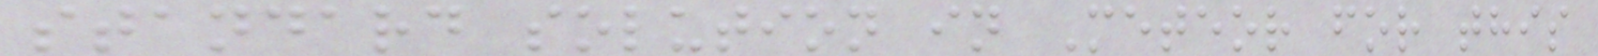standard solution in Meteor for this
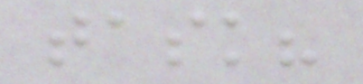task?
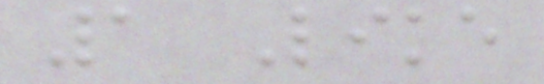1 Like
